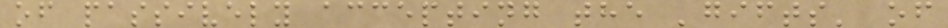of passively accepting the 'gifts' of
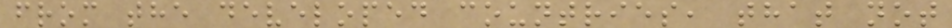from the developed countries, that not
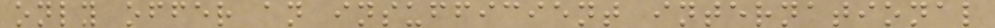only offer an insufficient international
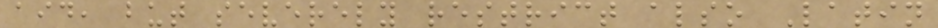aid, but severely restrict also Latin
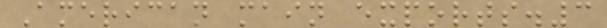American main exports.3
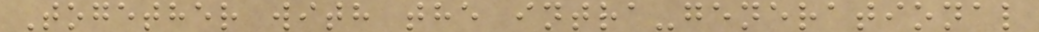Together with the intra-generational
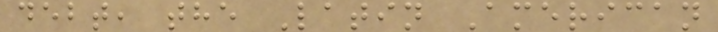debt, the Latin American
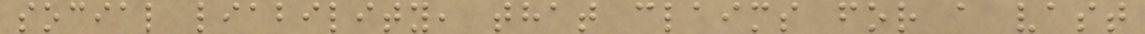social liability, that claims for a vast
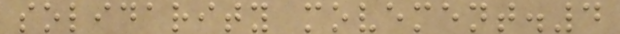solidarity movement.4
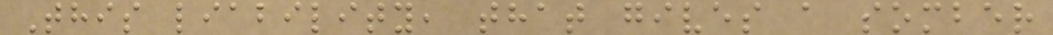This liability, that gives a somber
